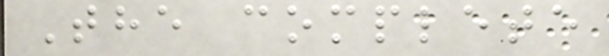The complete
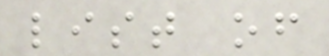list of
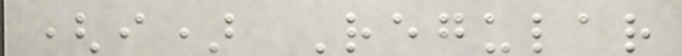(i) Regular
